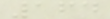164
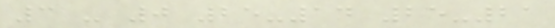3 - 0 25-14 25-21
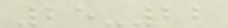25-22
